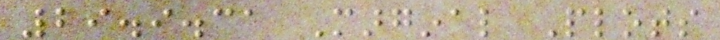29.9.31 Marginal Plots
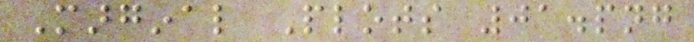Marginal Plots 01.png
